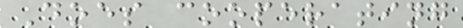Does cooperating
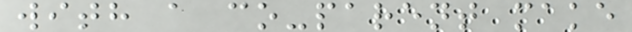with a co-parent make
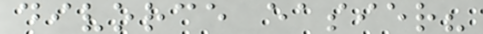divorce easier?
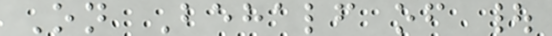On Behalf of |
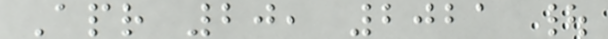Apr 20, 2021 |
